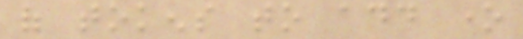of tokens to add one
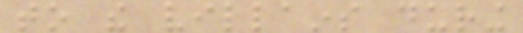to the villains during
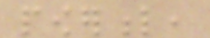powerful,
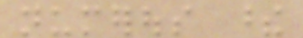numerous these
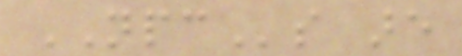NPCs are
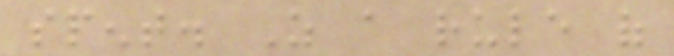spent. As a rule of
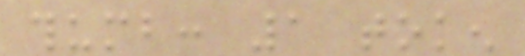thumb: 1 token
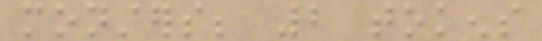monsters; 2 tokens
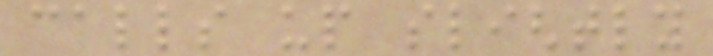calls up slightly
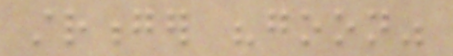stronger "goon"
